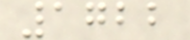1722
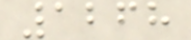1268
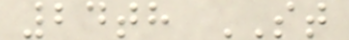24th ST
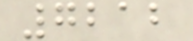7212
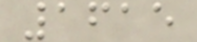1615
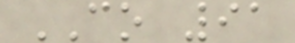CO 91
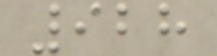928
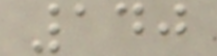140
